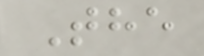The
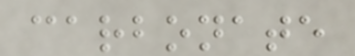carbonate
